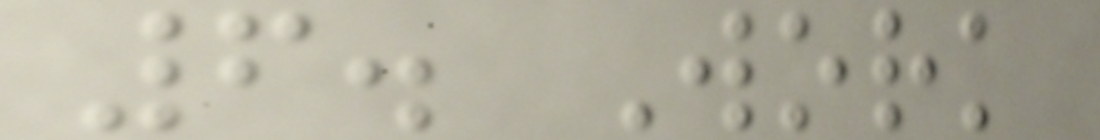6. Work
